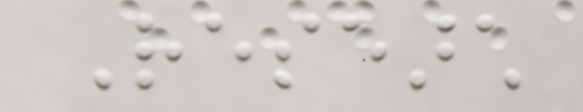Research
